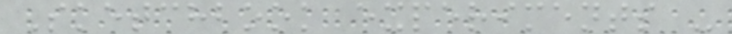Sketchbook experiments -
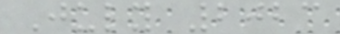July 2023
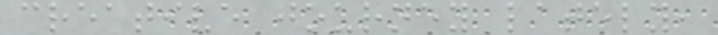creative journey lately,
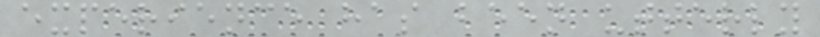experience has been utterly
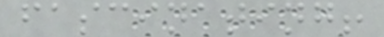fascinating!
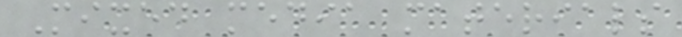Mixed media materials
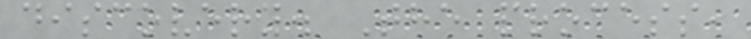discovery. The process,
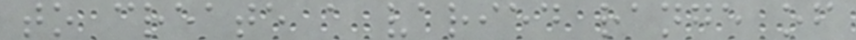to create a varied range of
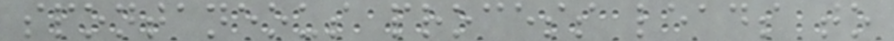spontaneous process leads to
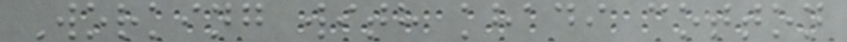Working with khadi cotton
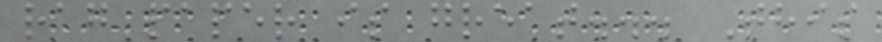rag paper is great... This
